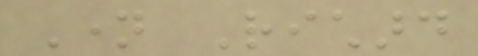Name Richard
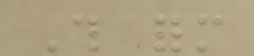This form
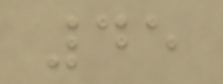45
